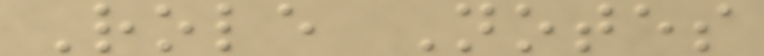Role Notes
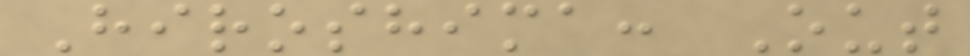Hiroshima: Out
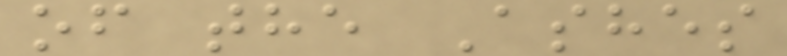of the Ashes
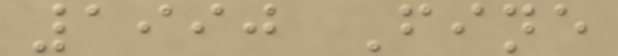1990 Fine
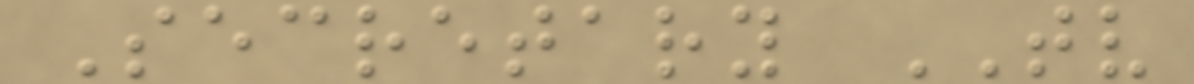Secretary TV
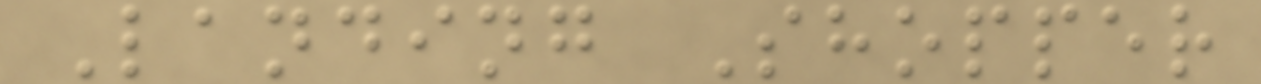Landing Shopper
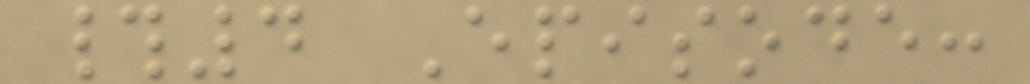#4 Episode:
